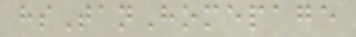hsTanHomepage
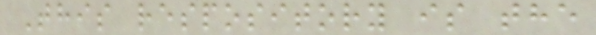This respository is the
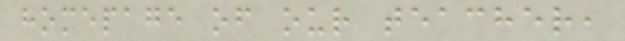homepage of our teacher,
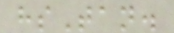hsTan.
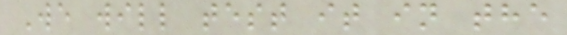We will test it in the
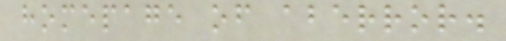homepage of aberror.
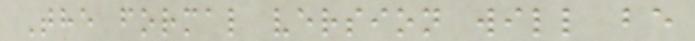The formal version will be
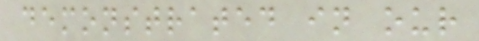demonstrated in our
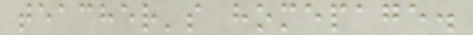teacher's homepage.
